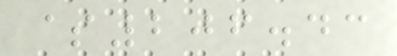$206.43
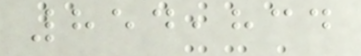854,834
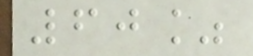60%
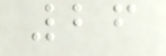26
